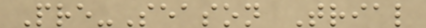Pre-Season Trial
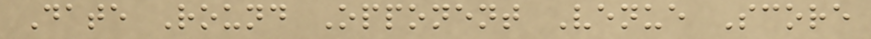Date Round Opponent Venue Score
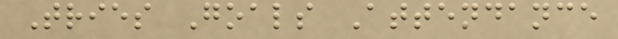Tries Goals Attendance
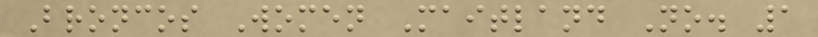Broncos Women Maitland No. 1
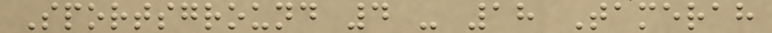Sportsground 4 - 18 Tamerah
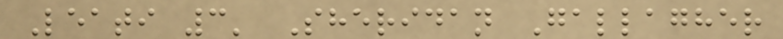Leati 3' Sheridan Gallagher
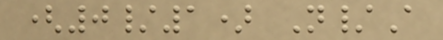(0/1) N/A
